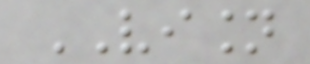VISION
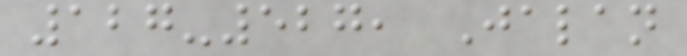127-527, Jalan
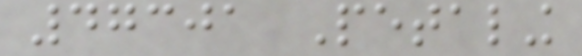47301 Petaling
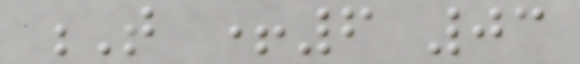T +6 03
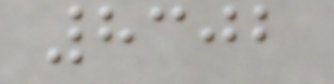8302
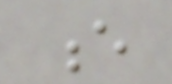e
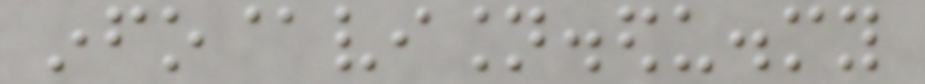info@vision.edu.my
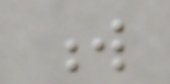w
